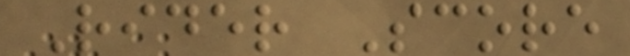Rider Score
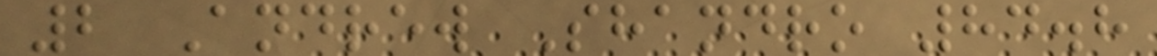2 Andrew Shandro 84.8
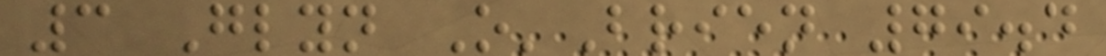3 Glyn O'Brien 79.4
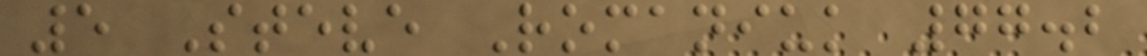5 Steve Romaniuk 77.2
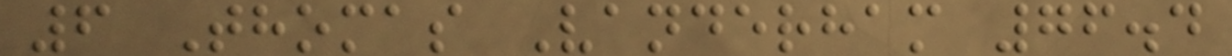6 Thomas Vanderham 76.4
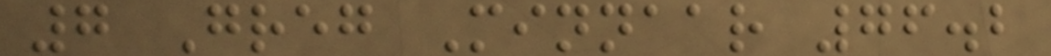7 Greg Minnaar 76.2
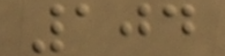104
